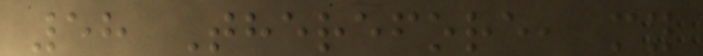58 Therefore, my
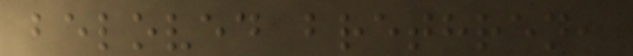beloved brethren,
